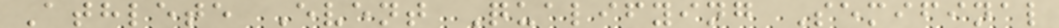Athlete Event Qualifying Semifinal
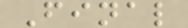Final
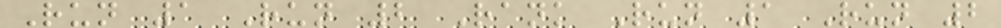Run 1 Run 2 Rank Run 1 Run 2
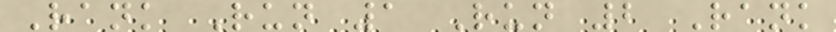Rank Run 1 Run 2 Rank
